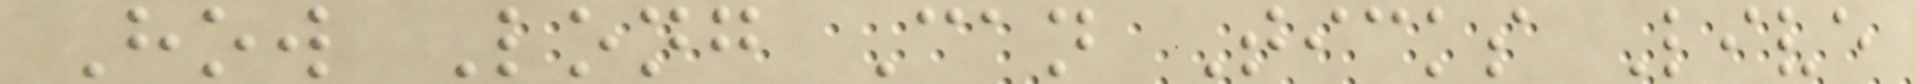How Long Can Ticks Live
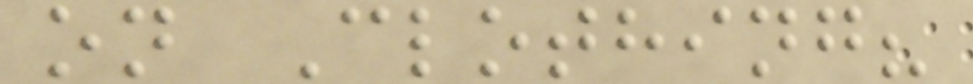on Clothing?
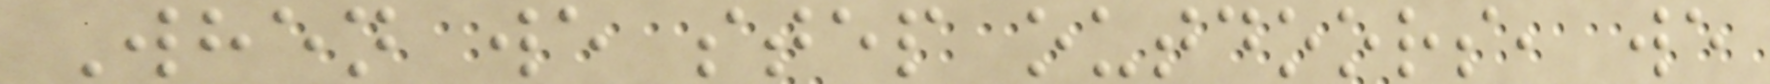When we step outdoors, we
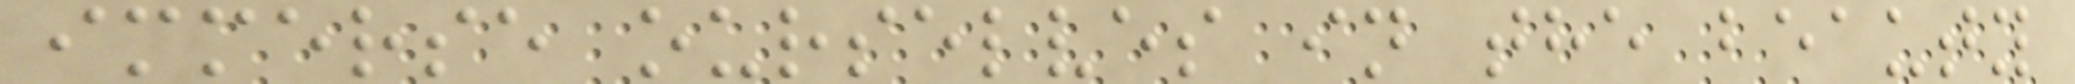immerse ourselves in the beauty
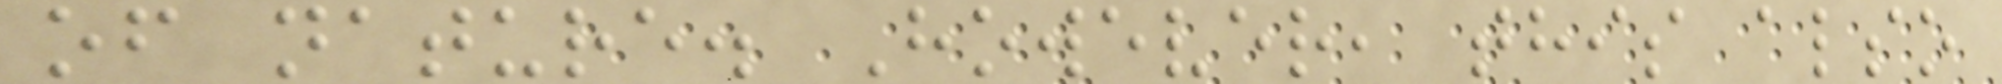of nature. However, this also
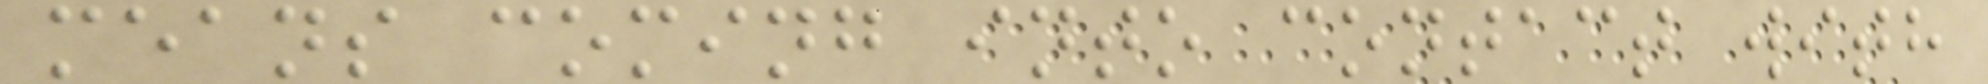means coming into contact with
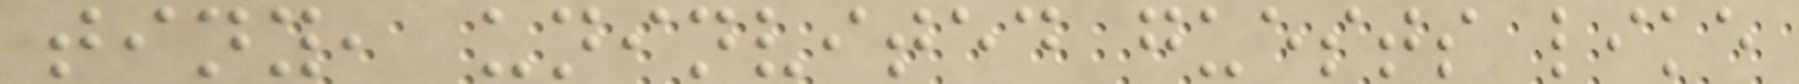tiny, uninvited guests like
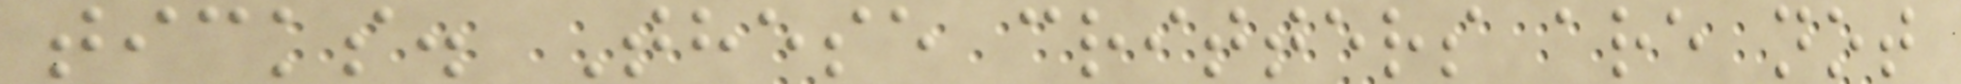ticks. These critters are not
